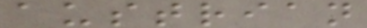austrian
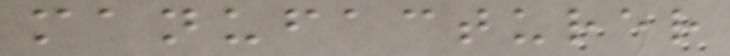manufacturer
